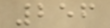256
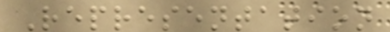Representation
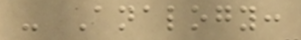- Analogy:
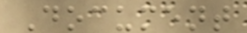Document
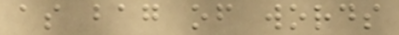as bag of words
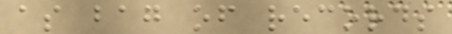as bag of records
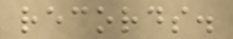records.
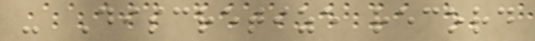- Discretize record
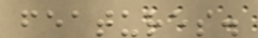features.
